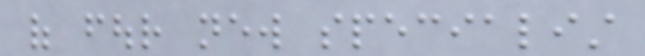of four new specialist
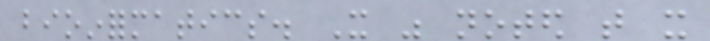bioinformatics. It was noted that it
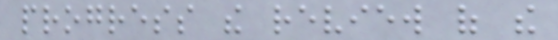progress the review of the
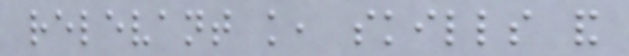relevant knowledge, skills and
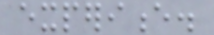experience.
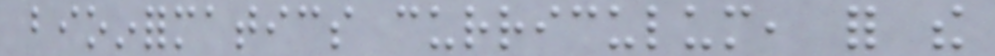bioinformatics curriculum, for the
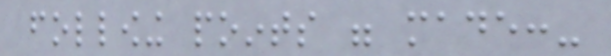following points were made:-
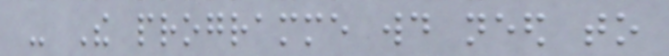- The programme would need to
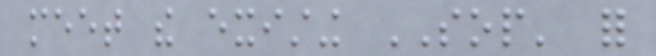meet the existing SOP' for
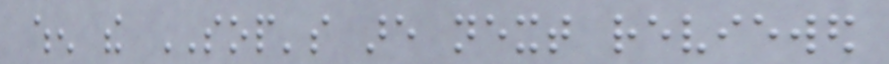when the SOP's are next reviewed
